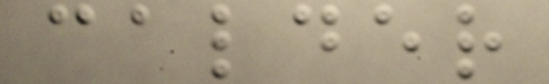calder
